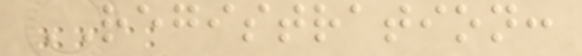REGISTRATION:
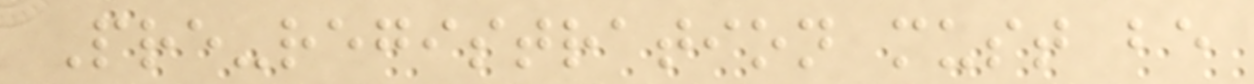Pre-registration must be
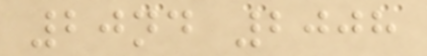20nd 2008
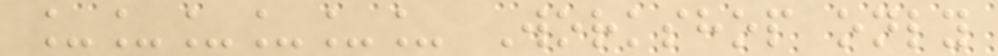______ Workshop only
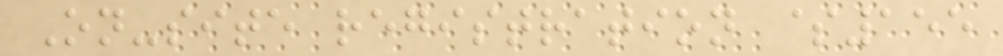On-site registration $155
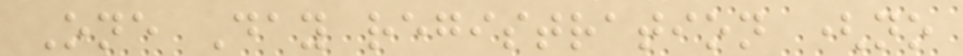One Day registration (no
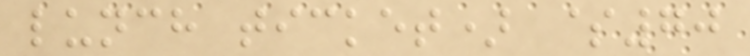lunch ticket) $70
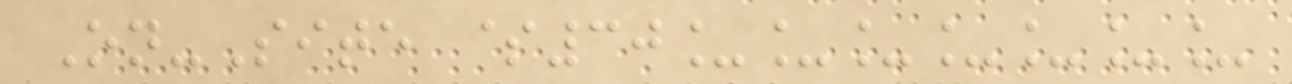On-Site $30_______
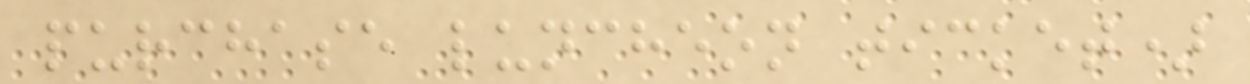purchase luncheon ticket)
